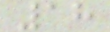18
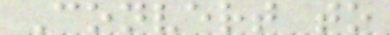Convert to
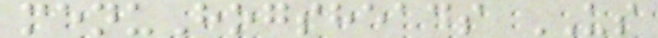menuHogsheads US
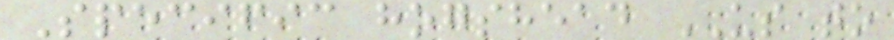Specific hogshead US to
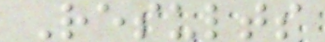Results
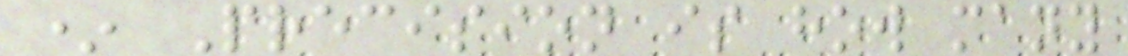* Precision is how many
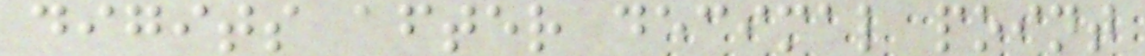digits after decimal point
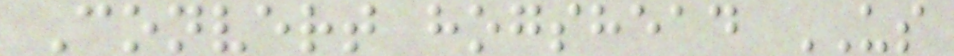Convert hogshead US
